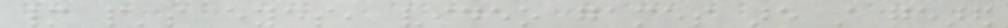many people's eyes, video games are still geared
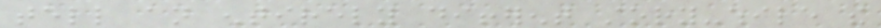tell an entirely different story-while the
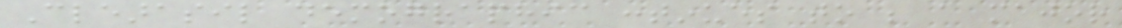Clearasil demographic continues to be a major
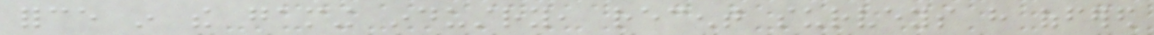force in the gaming industry, recent surveys have offered
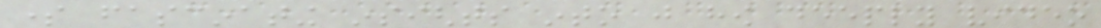some fascinating insights into just how deeply video
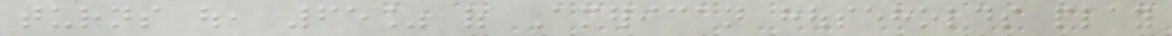turns out, 65% of American households play
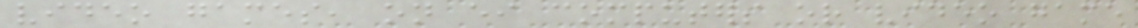video games, on either computers or video game
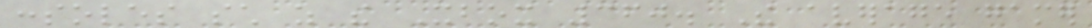consoles such as the Xbox 360. The average gamer
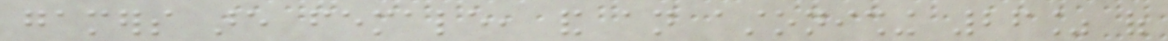gamers are female, and an astonishing 26% of
